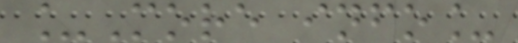_More info_
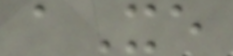aXe
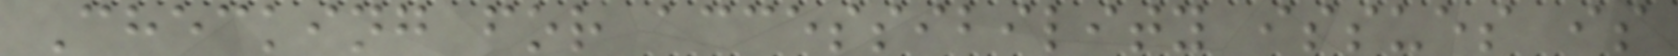Checking for accessibility issues is
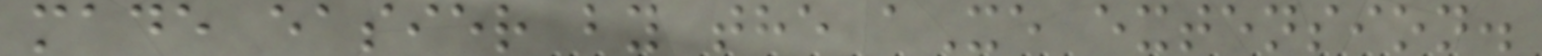made easier by the aXe extension.
